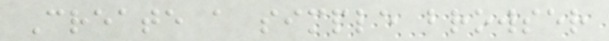Create a simple browser
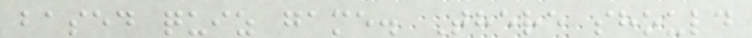based quiz game. There should
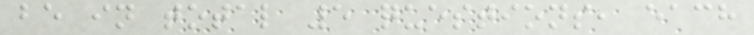be in total 5 questions, each
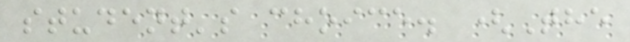student's choice. (The
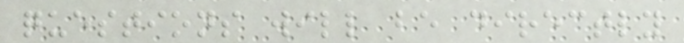questions will be directly
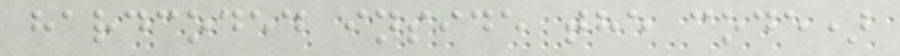hardcoded inside the code)
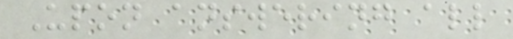Upon answering all
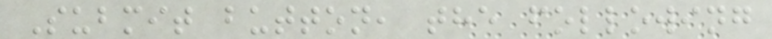Submit button, the following
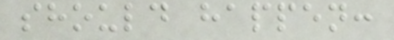should happen:
